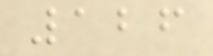126
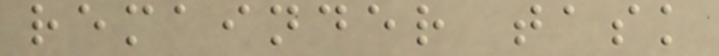remainder task
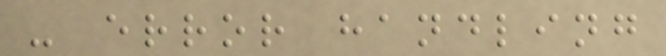- error handling
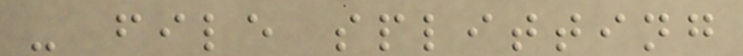- file splitting
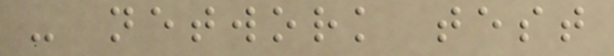- network test
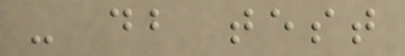- db test
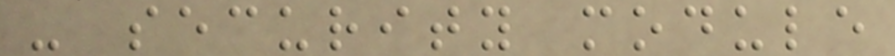- security module
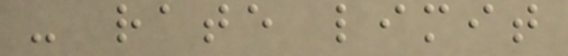- rate limit
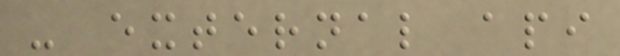- external api
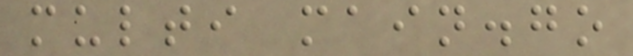multi main.go
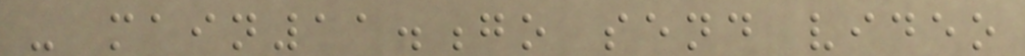- main11.go send video
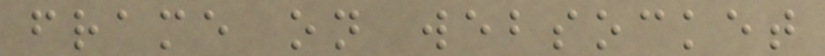frame on websocket
